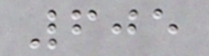605
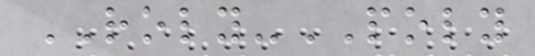ROLY-POLY
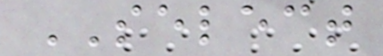SELECT
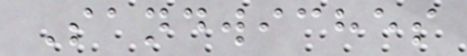Sandwiches
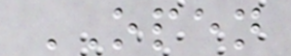OPEN
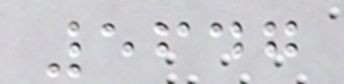5647
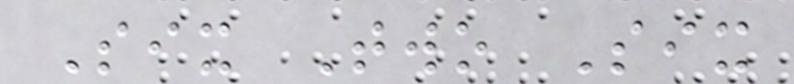Six Two Six
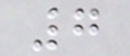7
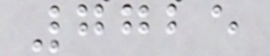7725
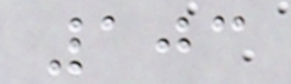103
